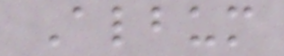Album
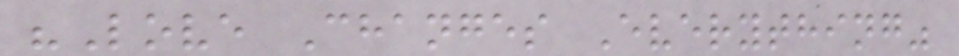"Love Changes Everything"
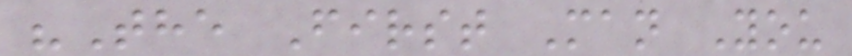"The First Man You
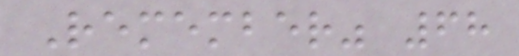Remember" 68
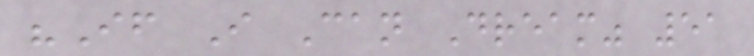"If I Can Dream" 51
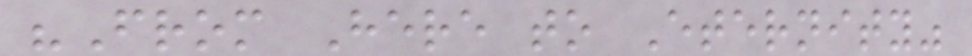"From Here to Eternity"
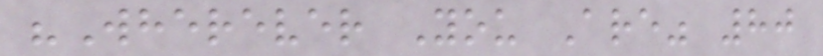"Wherever You Are" 80
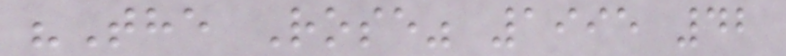"The Rose" 1995 42
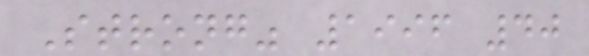Strong" 1996 40
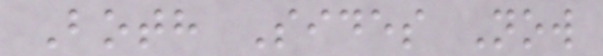Both Sides Now
